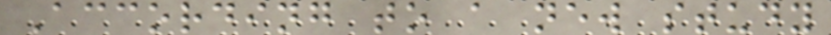According to a new study
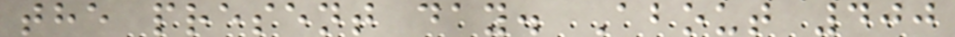the present day. About 400
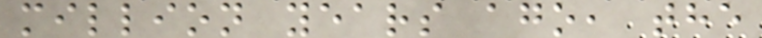million years ago, the
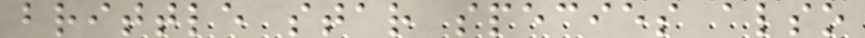brittle star species also
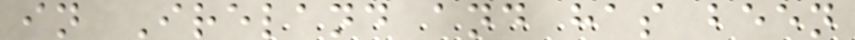in Ireland and has been
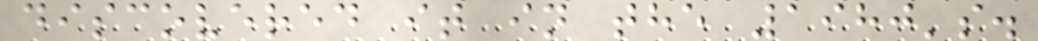discovered it in the 1980's.
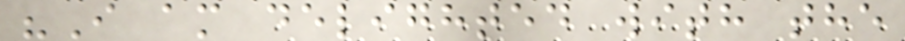"I am delighted with the
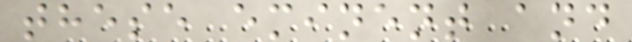these eminent and
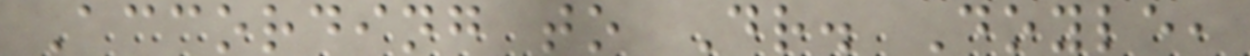According to Dr. Doyle,
